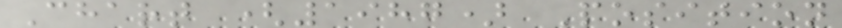Chart (1987) Position
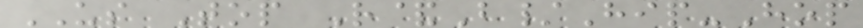US Top R&B/Hip-Hop
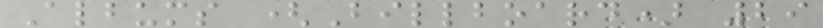Albums (Billboard) 29
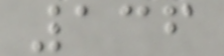136
